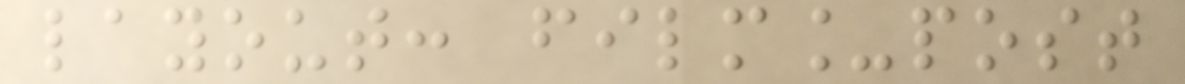layout: film_post
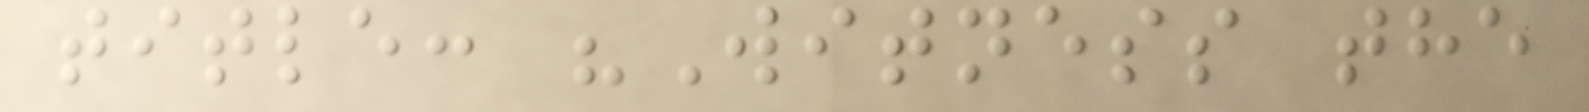title: "Witness the
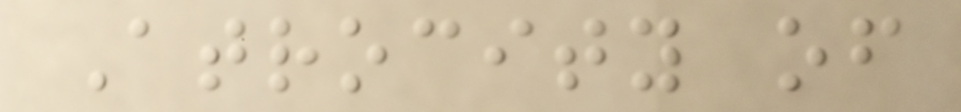Atrocity of
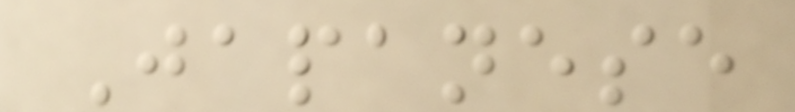Japanese
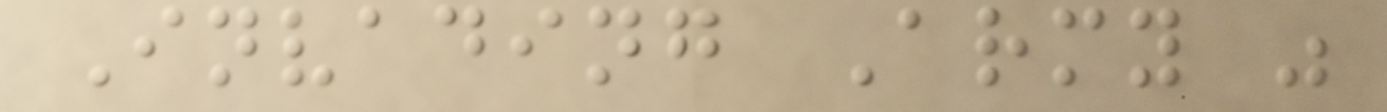Invading Army "
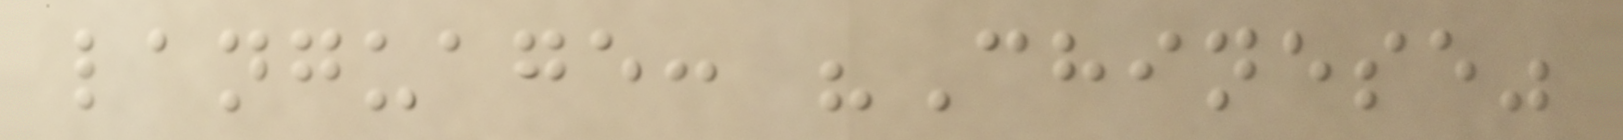language: "Chinese"
